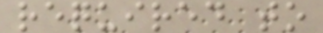required to
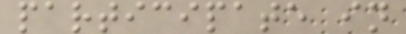participate in
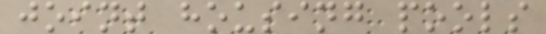joint housing pools
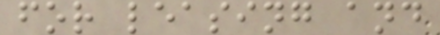for leasing and
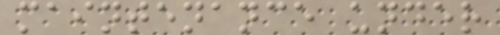maintenance under
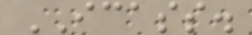ICASS.
